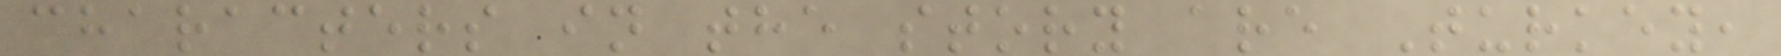characters in the story are Turkey,
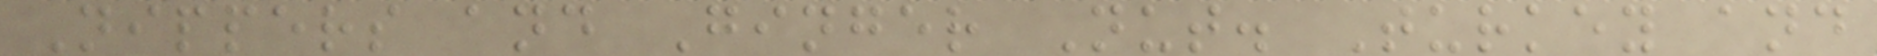Nippers and Ginger Nut. Turkey and
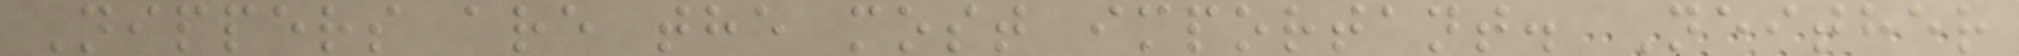Nippers are the most important. Neither
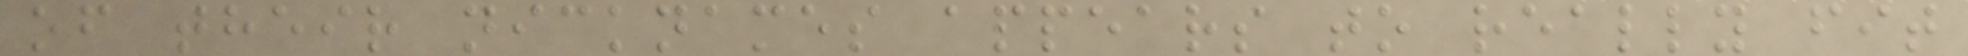of their nicknames appears to really fit
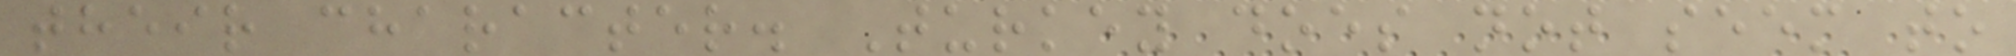their character. Turkey does not seem to
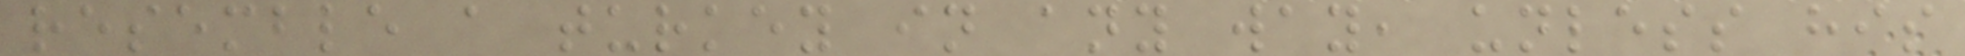resemble a turkey in any way, unless his
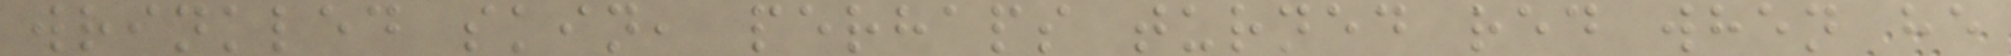wrinkled skin, perhaps turned red when he
